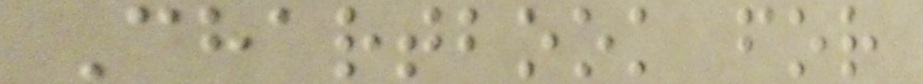Chartbook for
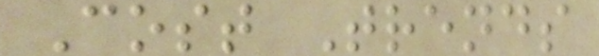Cost Trends
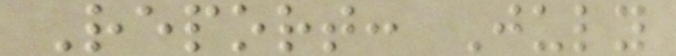Report: July
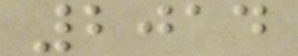2014
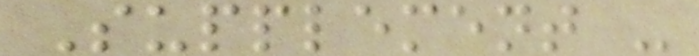Supplement -
